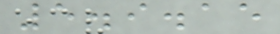5.9.15
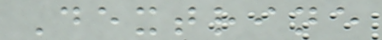Dextrine
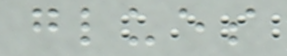glues
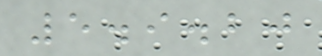5.9.20
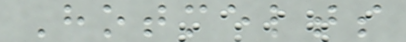Hotmelts
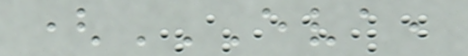(EVA,
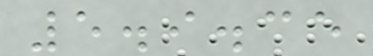5.9.35
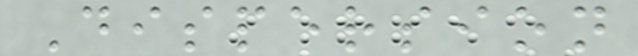Dispersion
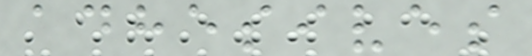adhesives
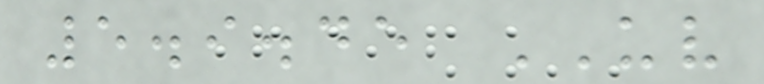5.9.45 UV
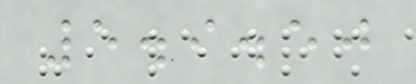5.9.50
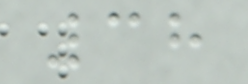38
